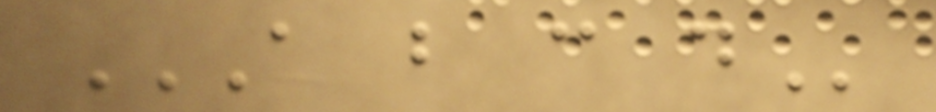A B C D
